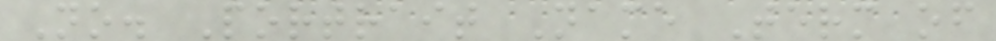No. Portrait Name Term of
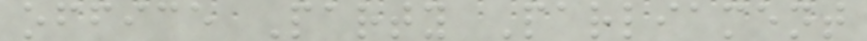office Party Parliament
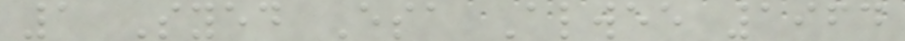1 Syed Esa Alwee 1964
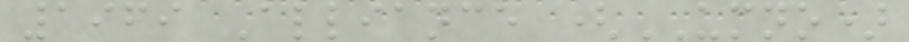1969 Alliance (UMNO)
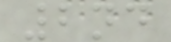2nd
